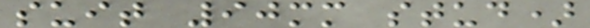suit 90mm stud)
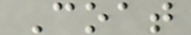Coat
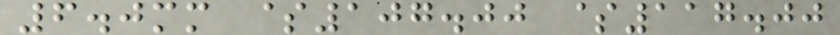6.0mm $107.00 $117.00
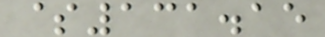$131.15
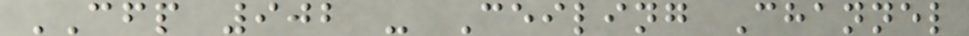CFP 902 - Ceiling Channel
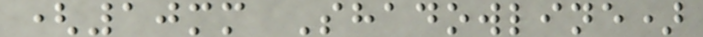(10mm Shadowline)
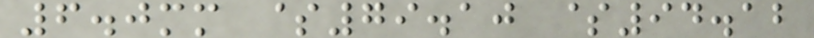6.0mm $79.10 $94.12
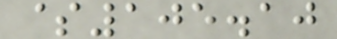$105.10
